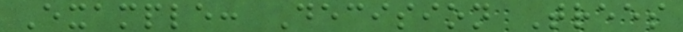Example: Decision Trees
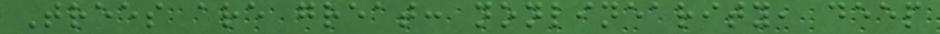Trees are great: nonlinearity, deep
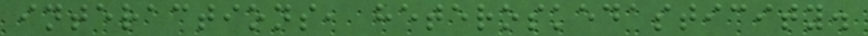interactions, heteroskedasticity.
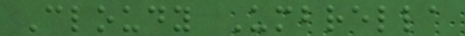Cloudy Umbrella
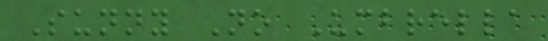Sunny No Umbrella
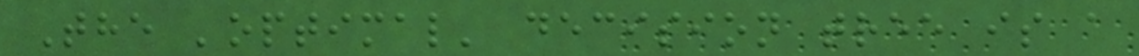The 'optimal' decision tree is a
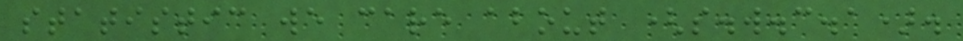statistic we care about (s.w.c.a).
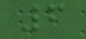6
